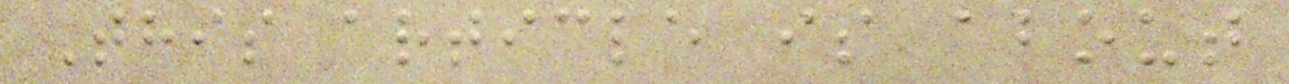This article is about
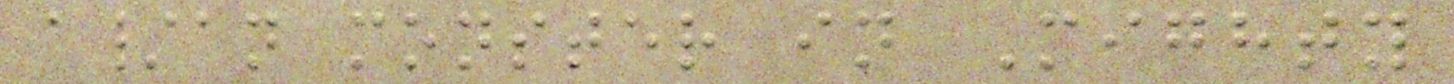a/an monster in Mighty
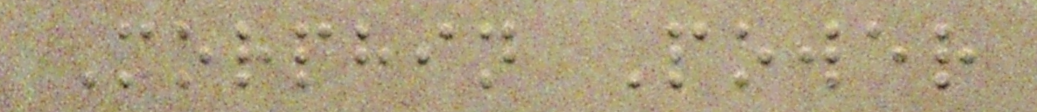Morphin Power
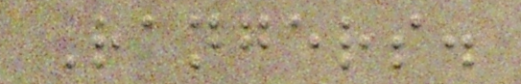Rangers.
